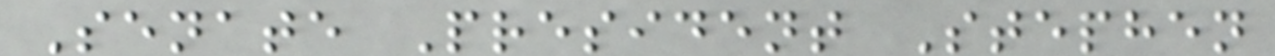Senate President Stephen
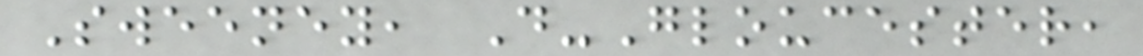Sweeney, D-Gloucester,
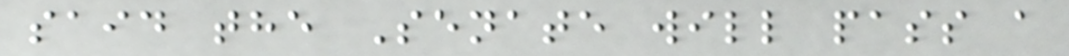said the Senate will pass a
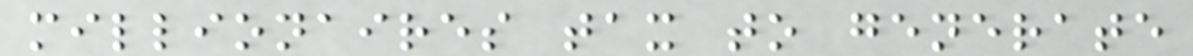millionaires tax to generate
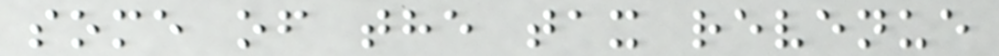some of the tax revenue
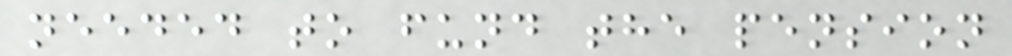needed to fund the pension
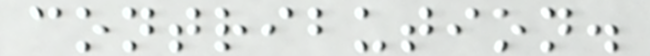contribution.
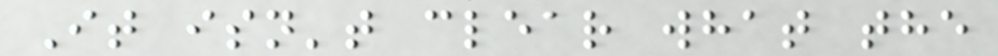It isn't clear what the
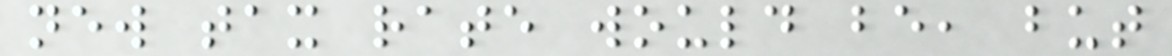new tax rate would be, but
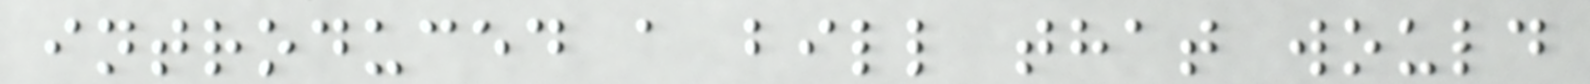introduced a bill that would
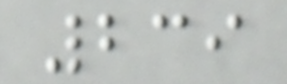239
